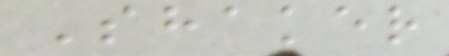Shaker
